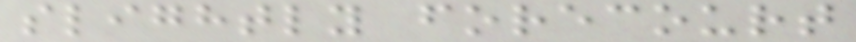slightly forecourt
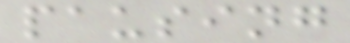pausing
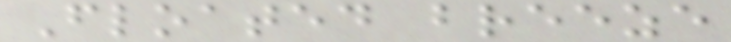Floated breeze
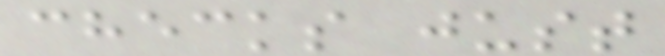checks just
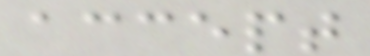accept
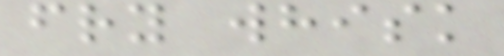fry whisk
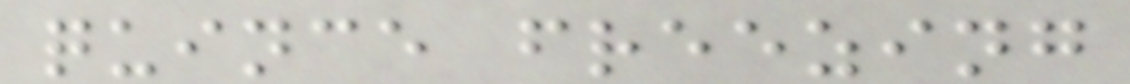quince freezing
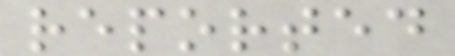reported
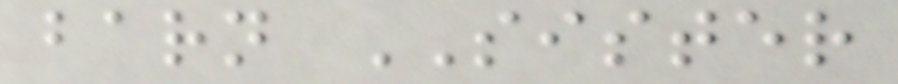barn SISTER
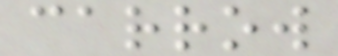carrow
